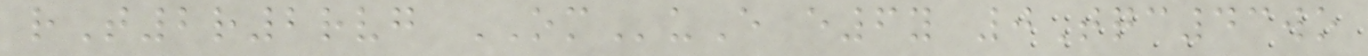rT2r2rvg OMuE e6y 0Tqc43wo
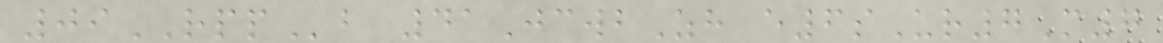09RPPb 41JcwbZh e6sUr7M7
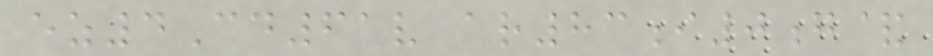ez4Cd61v ar83i0g&
